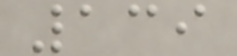139
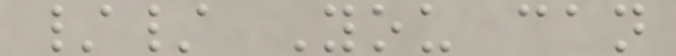// You can
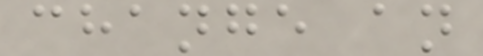change an
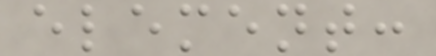element:
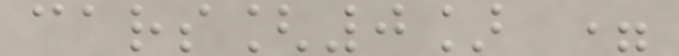cars[0] =
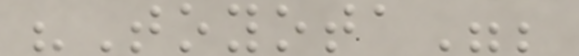"Toyota";
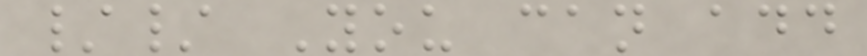// You can add
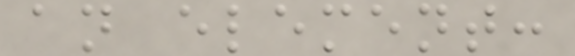an element:
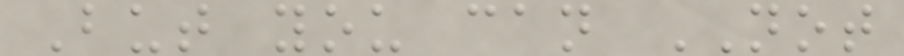But you can NOT
